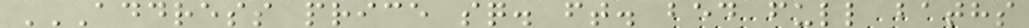ADDRESS PRICE SQ. FT. BED FULL BATHS
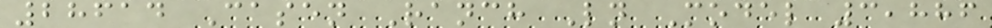28614 Casen Ranch Ln Model 3,886
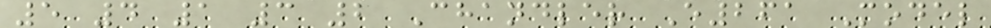5 4 1 3 2 Chandler E261 Model
